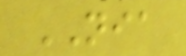NIA
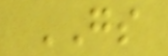GS
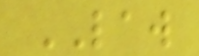LAW
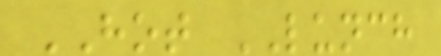HOT LUNCH
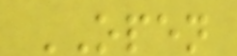OPEN
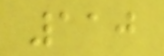110
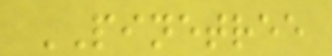PINETREE
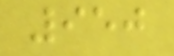950
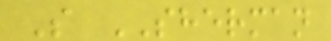S SHERMAN
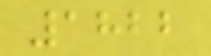1822
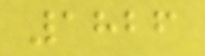1826
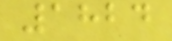1824
